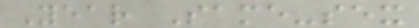Year Same-sex
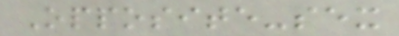Opposite-sex
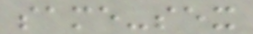same-sex
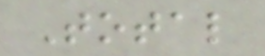Total
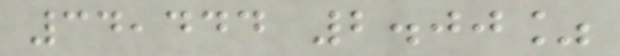34,444 2.00%
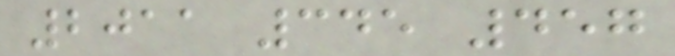2011 345 457
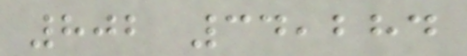802 34,284
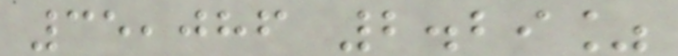35,086 2.29%
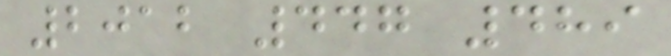2012 447 489
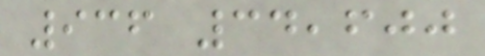936 34,600
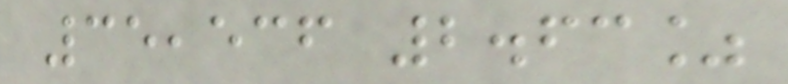35,536 2.63%
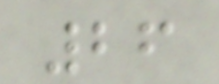26
